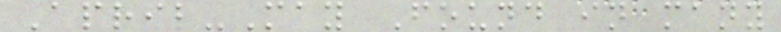April-May Found in many
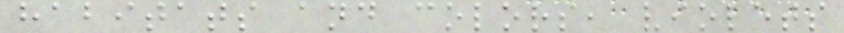habitats and colors, violets
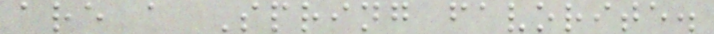are a Spring favorite.
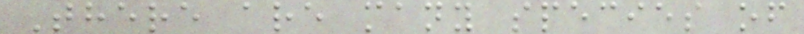There are many species of
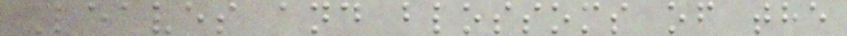Leaves and blossoms of the
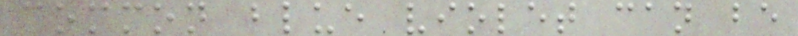common blue violet can be
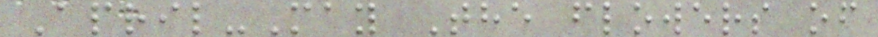April-May The flowers of
